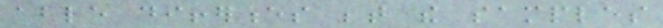able differences between the samples
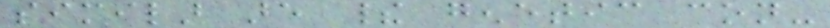similar are their genetic con-
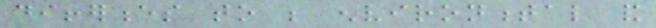differences to be environmental and
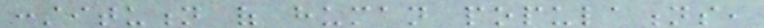constitution of human populations,
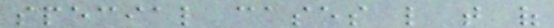special cases like that of
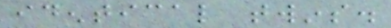identical twins.
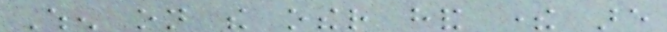When on the other hand there are
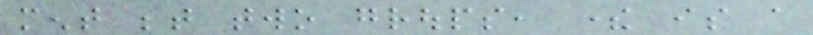ment between two groups, there is a
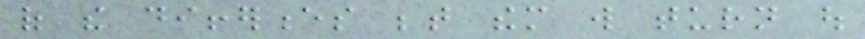of the differences between them will turn out
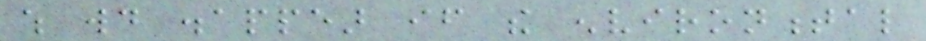which would disappear if the environmental
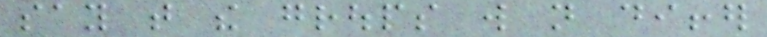say that the groups will not differ
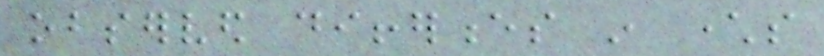observed differences in characters
